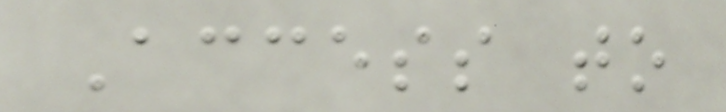Access to
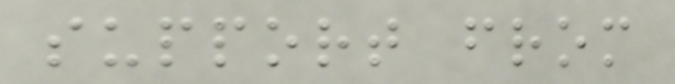support from
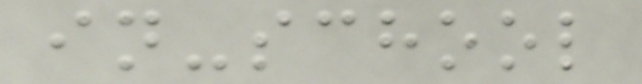in-school
